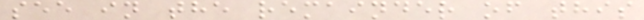see in the remainder of this
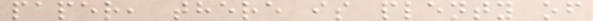paper, there is plenty of
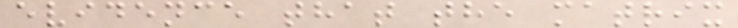evidence that the matrix
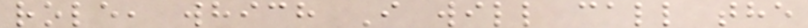role, which I will call the
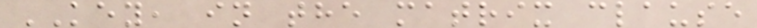KEY, in the matrix clause
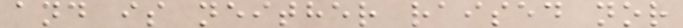and is neither raised nor
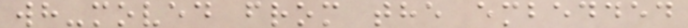wh-moved from the embedded
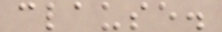clause.
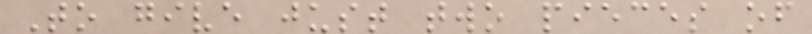To give just two pieces of
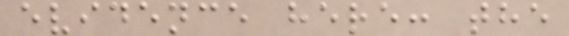evidence here: the
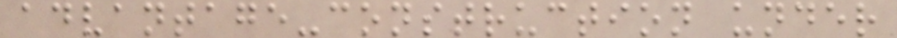advantage-construction under
